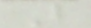B
